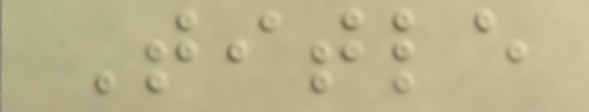Title
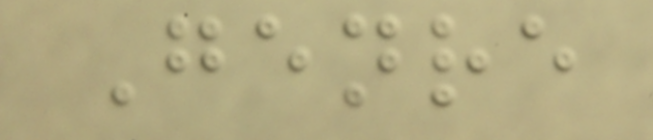Genre
